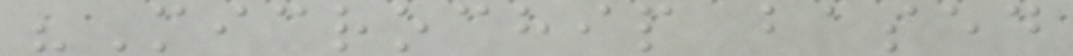"Microchip based
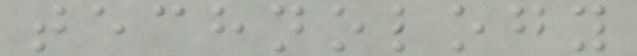technology
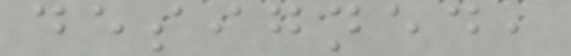designed,
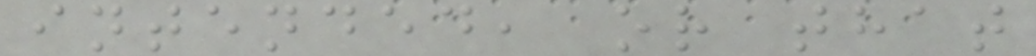intended, or that
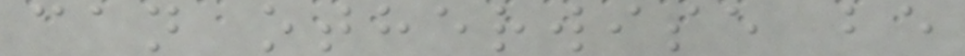can otherwise be
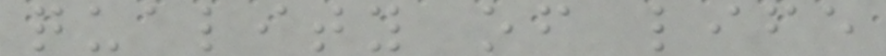quality of life
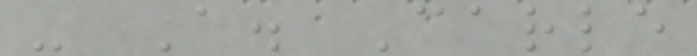- A. Carle
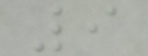9
